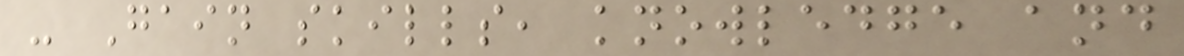- Gain skills, knowledge and
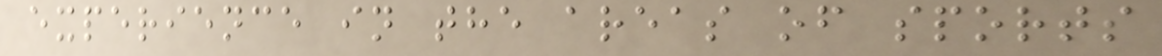experience in the areas of sports
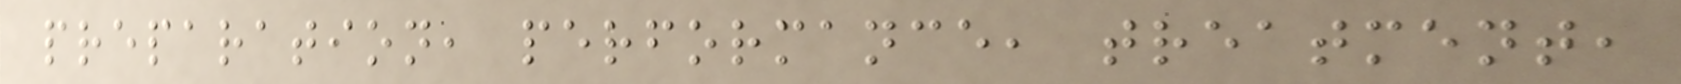preparation, performance, treatment,
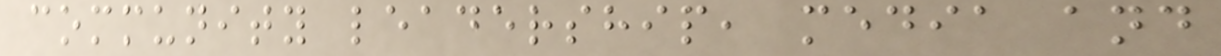community leadership, media and
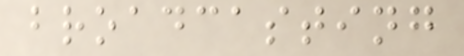broadcasting
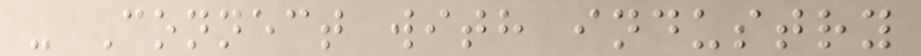- Connect with industry
